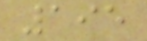195
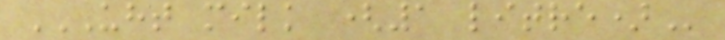UHT MILK (1 LITRE)
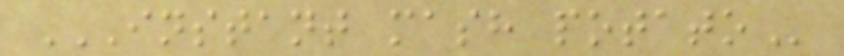INSTANT MASH POTATO
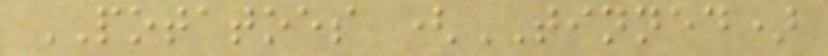POTATOES (TINNED)
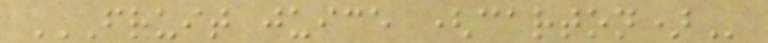FRUIT JUICE (CARTON)
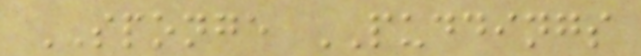SPONGE PUDDINGS
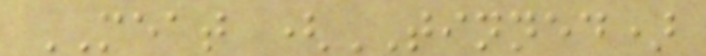MEAT (TINNED)
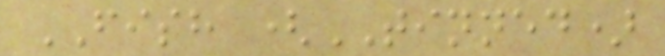FISH (TINNED)
